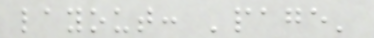layout: 'page'
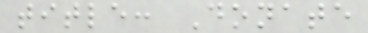title: Donate
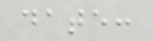date:
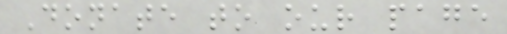Donate to our page
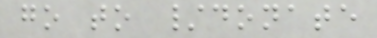go to /donate
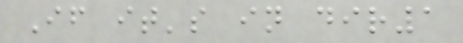If it's in dir1
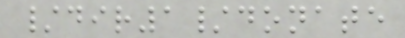/dir1/donate
